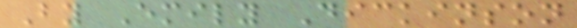By Emily Dickinson
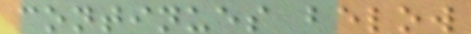continues below
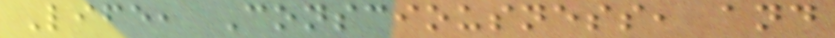Life, Consciousness, and
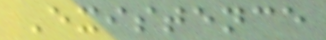Existence
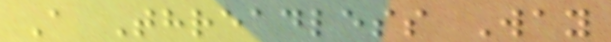A Threadless Way
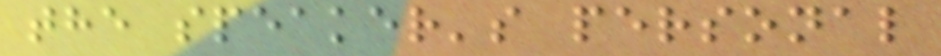the speaker's personal
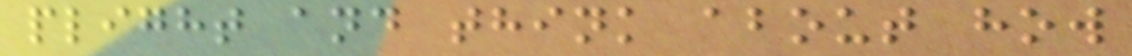plight and think about how
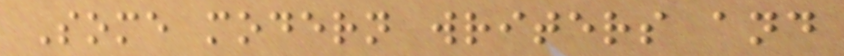Some modern writers and
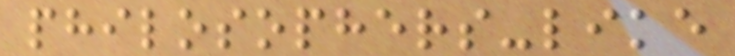philosophers-like
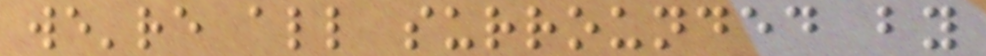we're all surrounded by
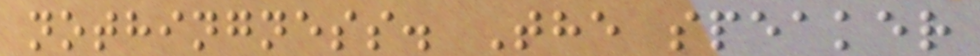nothingness. The speaker
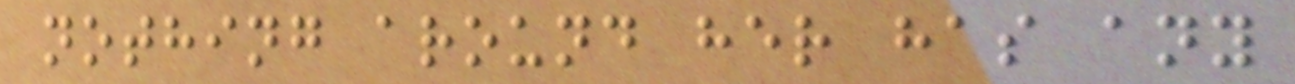nothing around her has any
